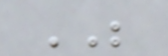BE
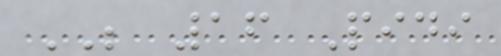BE 16 Pidi
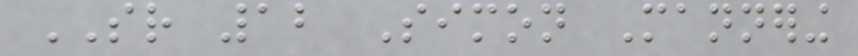SR 12 Simon Mannering
